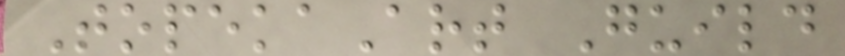TopekaArt Guild
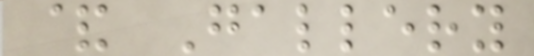& Gallery
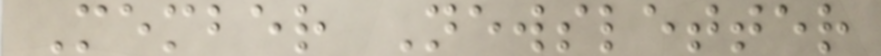Member Newsletter
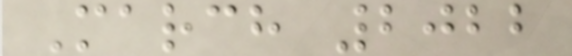March 2022
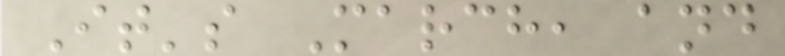It's March, and
